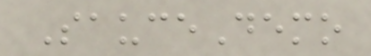SauceDemo
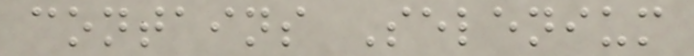contains Selenium
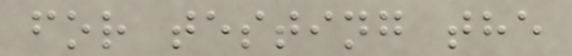for testing the
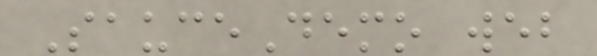SauceDemo web
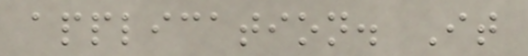application. It
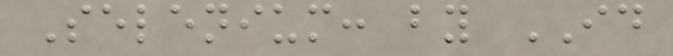Selenium: by ID
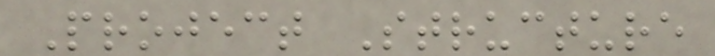Project Structure
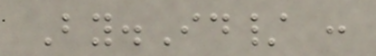By.Id/ :
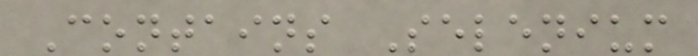Contains Selenium
